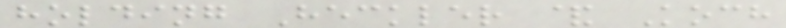holding Heckler & Koch
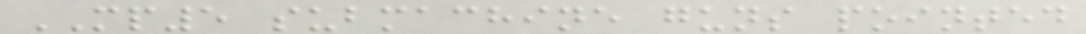MP5 submachine guns pointed
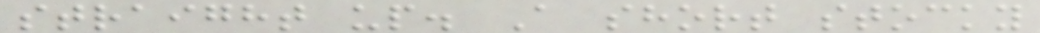straight up. A short stocky
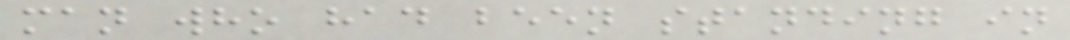man who had been standing in
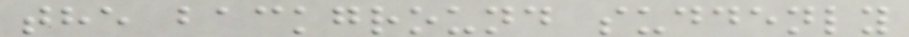the background suddenly
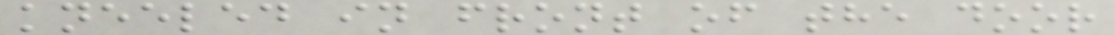kneeled in front of the door
